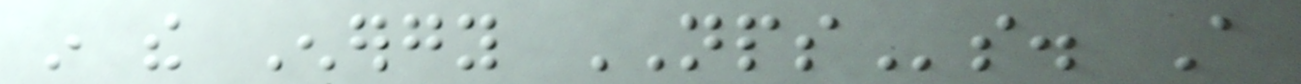in the Energy NPSs. A
